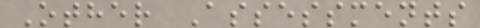Other Assessments
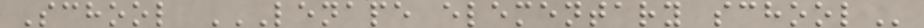School LENAPE ELEMENTARY SCHOOL
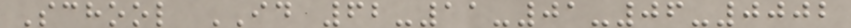School ID 62-11-01-06-0002
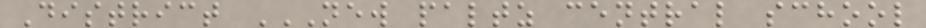District NEW PALTZ CENTRAL SCHOOL
